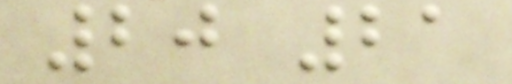20 21
